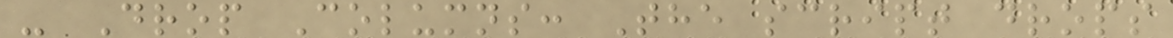- Drop Columns: The script drops
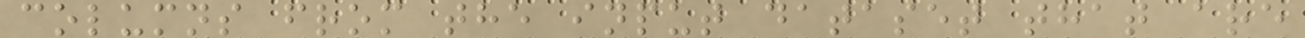columns from the input dataset that are
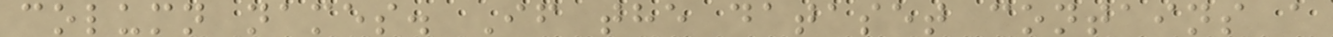column names. If the dataset contains a
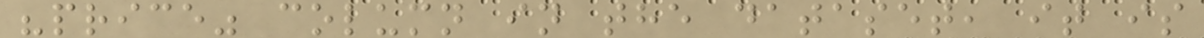"price" column in the dataset, it is
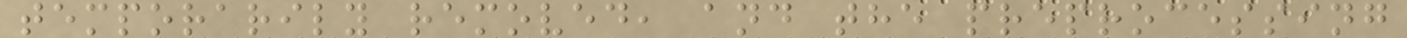temporarily removed, and the preprocessing
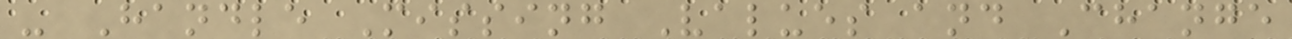- Handle Missing Values and Change
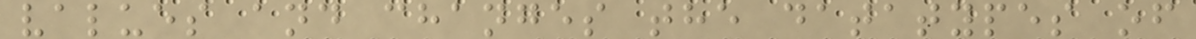values and changes the datatypes of
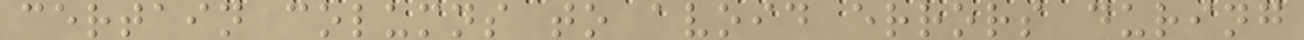certain columns to avoid errors during
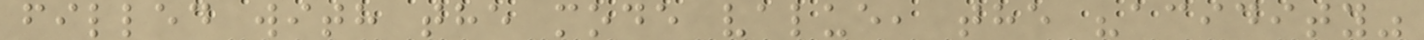filled with the mode value, the "acidity"
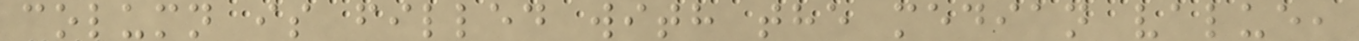column is filled with the median value,
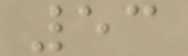53
